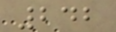242
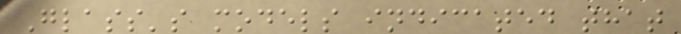Glass's models indicated that
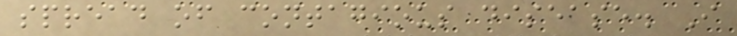spread of contagious disease. I
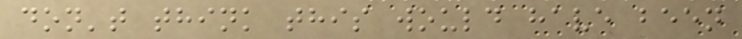don't think this would have been
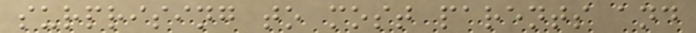surprising to most parents and
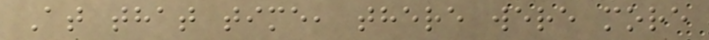At that time, there were more
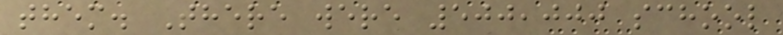them. There were 500,000 school
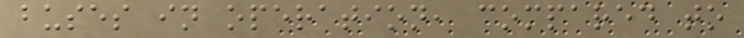buses in operation, compared to
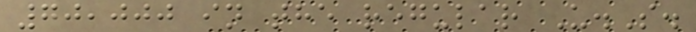70,000 in the regular U.S.
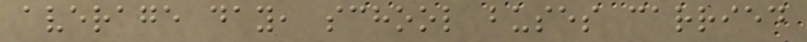average day, school buses carried
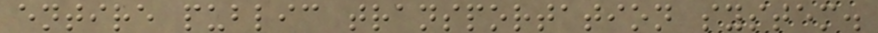entire public transportation system.
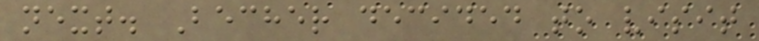next. Becher decided to visit
